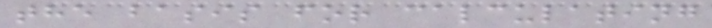the basis for calculating
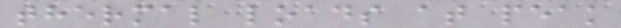thermal loads at peak
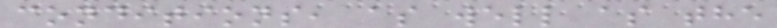conditions, as well as the
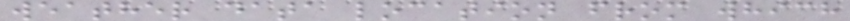weather data location from which
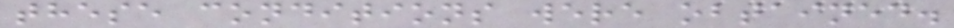these conditions were obtained.
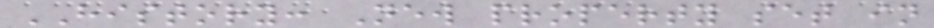HISTORY: New property set in
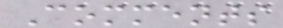Comments
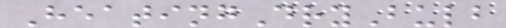HeatingDryBulb
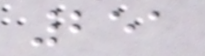251
